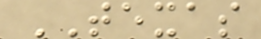TEXAS
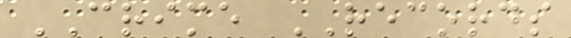CRIME RECORDS
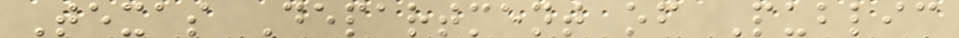Texas Department of Public
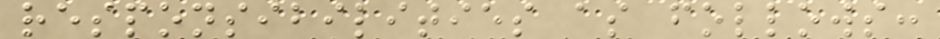responsibilities as follows:
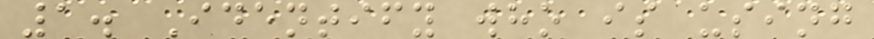1. Identify who is using
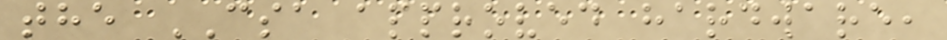the CSA approved hardware,
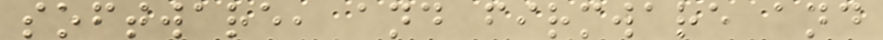software, and firmware and
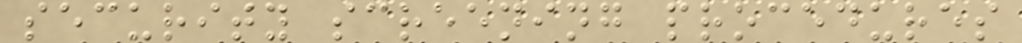security screening procedures
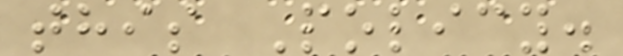this Policy.
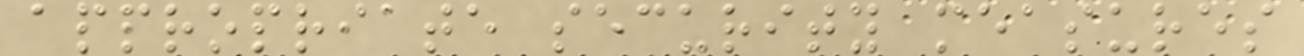appropriate security measures
